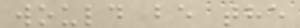would be the
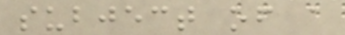subject of a
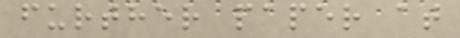further paper at
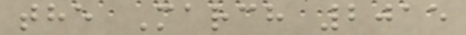the March 2015
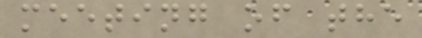meeting of the
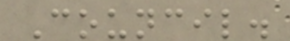Council.
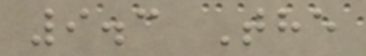9.3 The
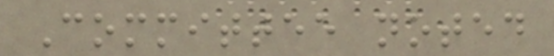Committee noted
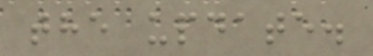the update.
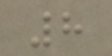8
